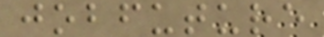jobfuture
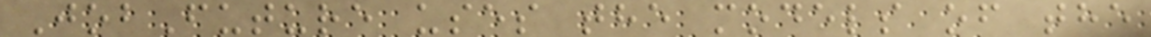JobFuture uses the models of the
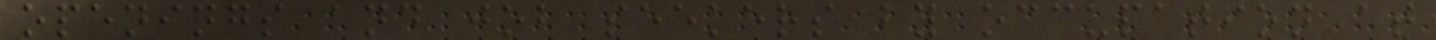openings and job seekers by occupation at
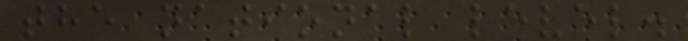the national level.
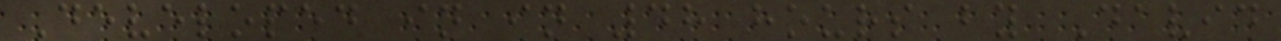Developed in in 48 hours by David
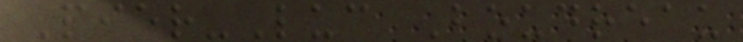Pier-Luc Boudreau
